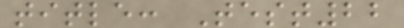title: Test22
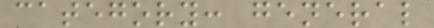category: general
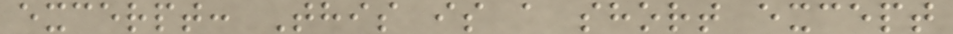excerpt: This is a short except
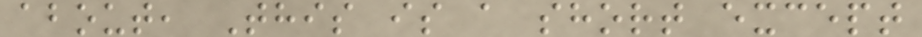about, This is a short except
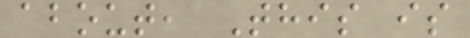about, This is
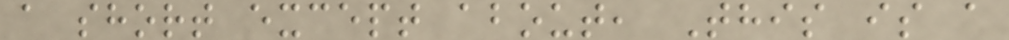a short except about, This is a
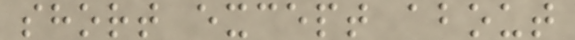short except about
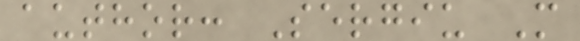author: Sergiu M
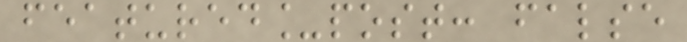featured_post: false
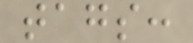tags:
